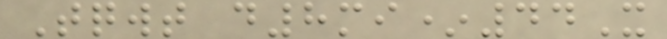Tqwt d8mi*44X
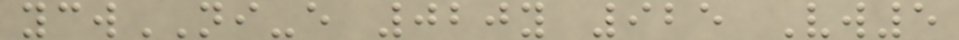ycwNI-e 020y 925 Vw5
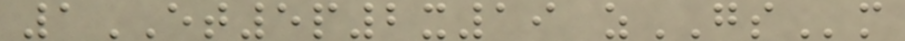1ET5p2x19 zGSm
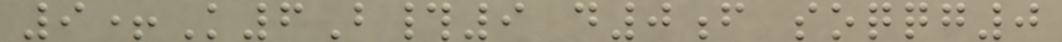9+K6B#9 d0f soqqg0
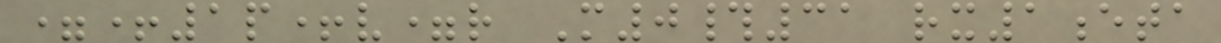=+1p+v=r M0#31 rx1eta
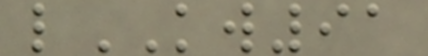lKW91
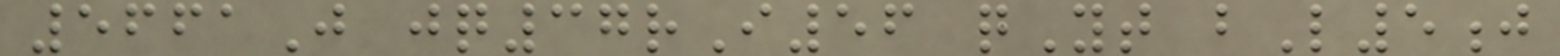5661J jq37rI56 qYt bL5j
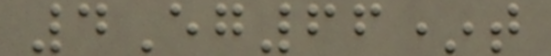4Eg66*t
